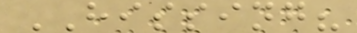HISSING?
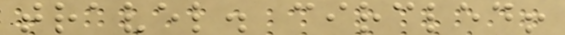travel. circled!
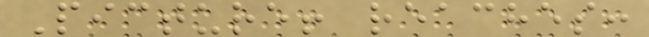Picture! reaches:
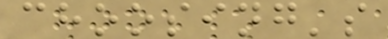choosing's
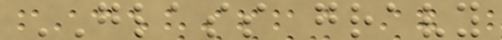GLASS gravy
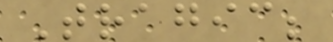Tragic;
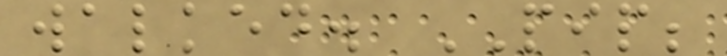walked. PIP;
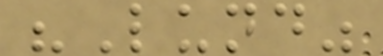"Lund"
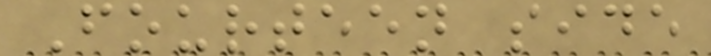Fourteen side
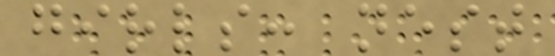girls: nest
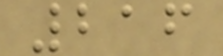216
